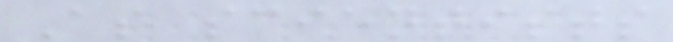As scientists
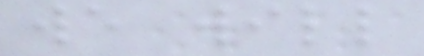we will
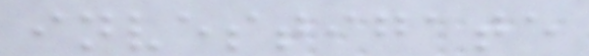investigate
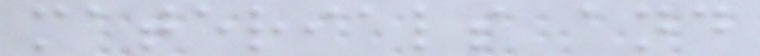materials and
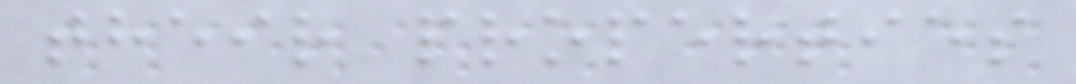their properties
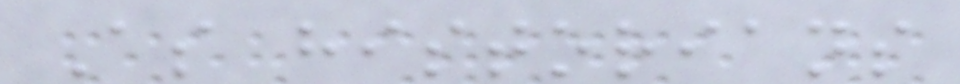As historians
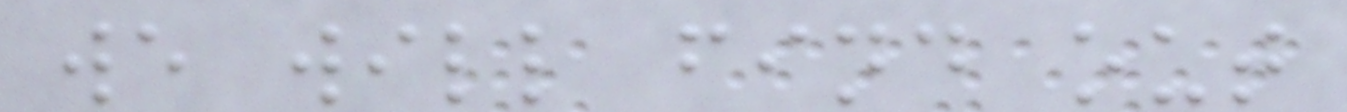we will find out
